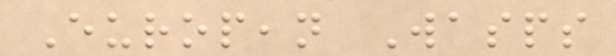European Wasps
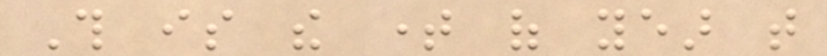This is the time of year that
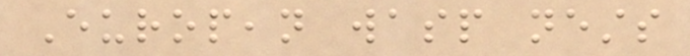European wasp nests
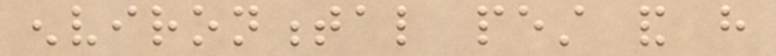environmental pest and have
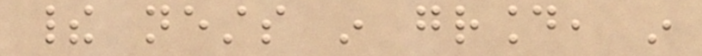their nests in ground, in
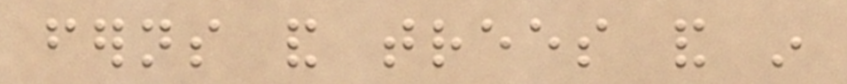ferns and trees and in
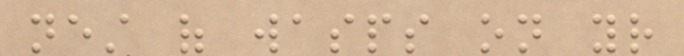nest of wasps on your
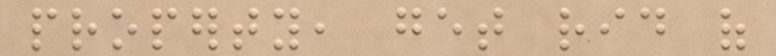property, get rid of
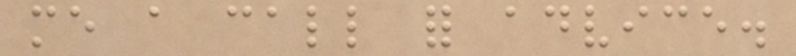me a call for advice.
